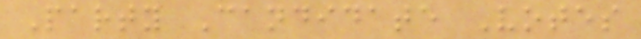Party Candidate Votes
